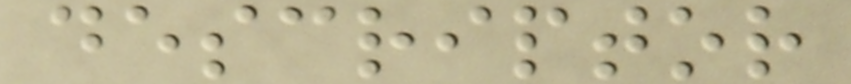descriptor
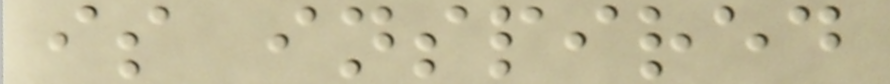is inspired
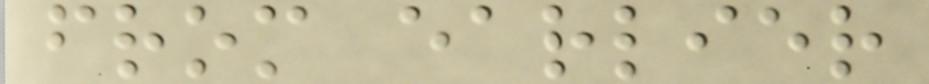from earlier
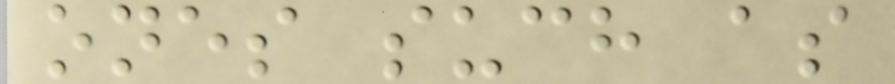ones such as
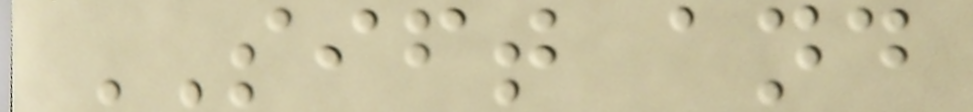SIFT and
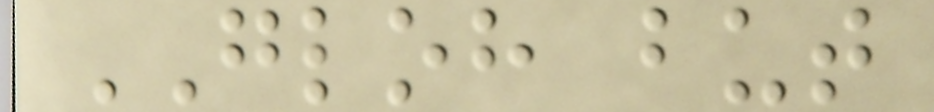GLOH but
